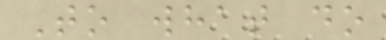To what do
